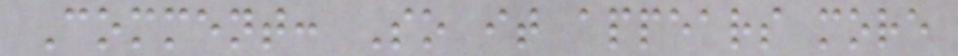Comment: So it appears more
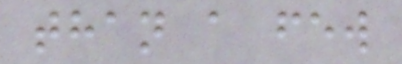than a few
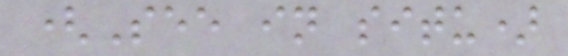(See in situ)
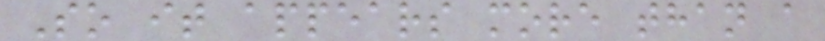So it appears more than a
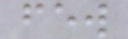few
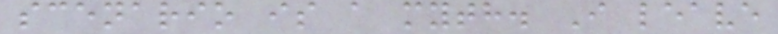scenario is a myth. I leave
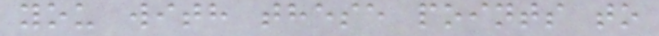you with these points to
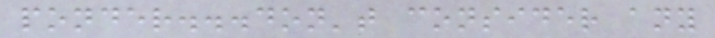ponder...don't consider any
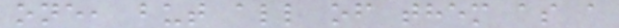one, but all of them as a
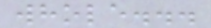whole...
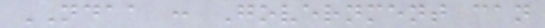NDAA : Government can
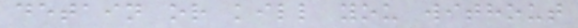detain or kill you without
